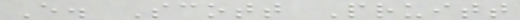E. Scott Pruitt
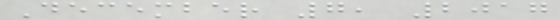December 7, 2017
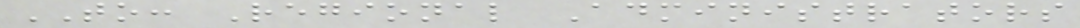TO: Regional Administrators
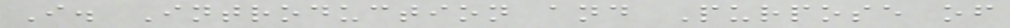I. Introduction and Purpose of
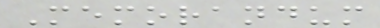Memorandum
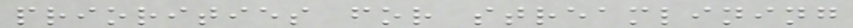priorities for streamlining
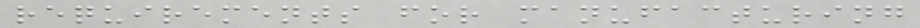requirements for manufacturing
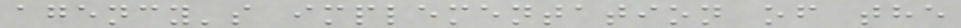agency's implementation of the
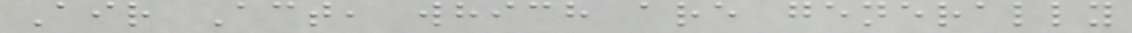Air Act, which are generally
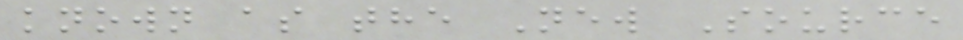known as the New Source
